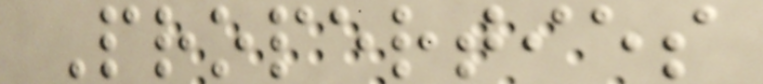Properties
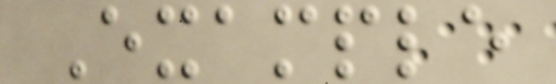Example
